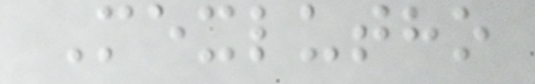Mexlutho
